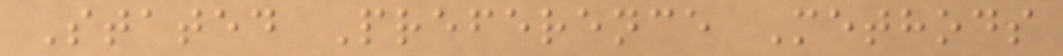Stated Preference Methods
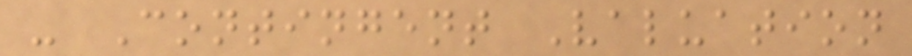- Contingent Valuation
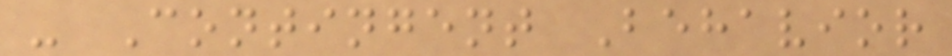- Contingent Behavior
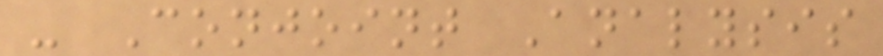- Conjoint Analysis
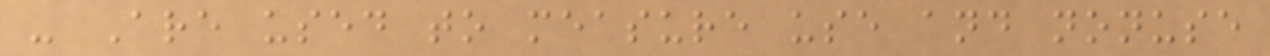- Are used to measure use and nonuse
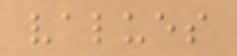values
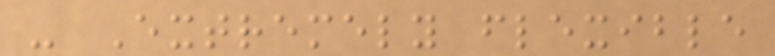- Extremely flexible
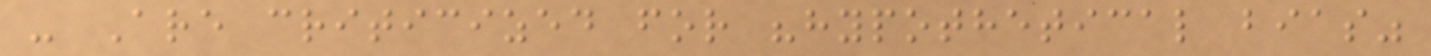- Are criticized for "hypothetical bias"
